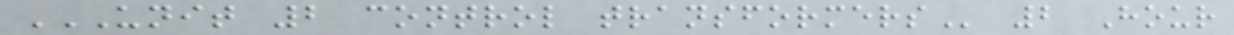UNIT 2 CONTROL TRANSFORMERS 2 Hour
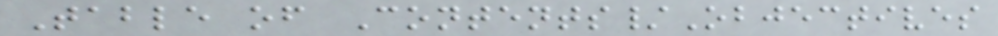Table of Contents/Objectives
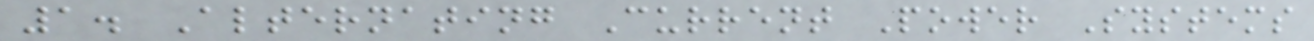1. Alternating Current Power Systems
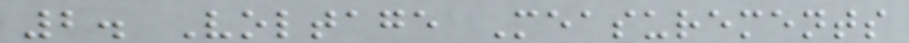2. Voltage Measurements
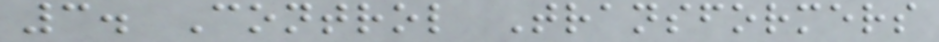3. Control Transformers
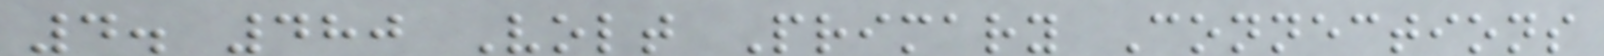4. 480 Volt Primary Connections
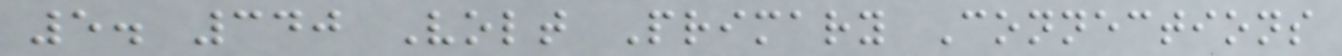5. 340 Volt Primary Connections
